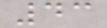43
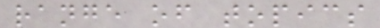range of topics
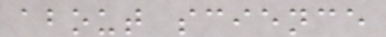about science
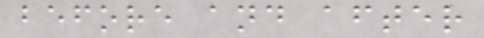before and after
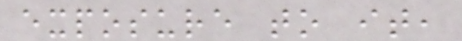exposure to it,
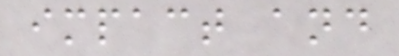impact and
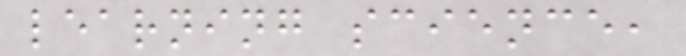learning science,
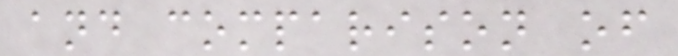and comparison of
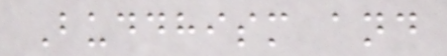Buddhism and
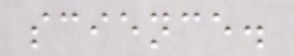science.
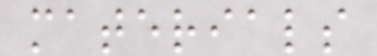materials
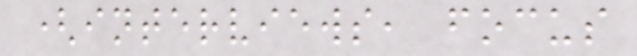(interviews, focus
